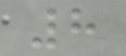8
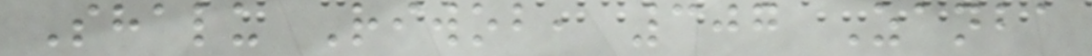Shalu Riwob, 307 Zanba
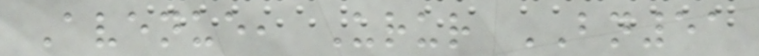Avenue, Urur BN51
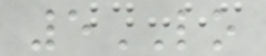5LO
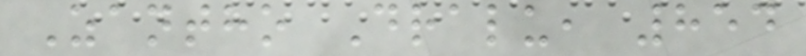Zantho Dralu, 854
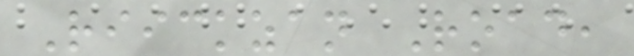Riickzan Road,
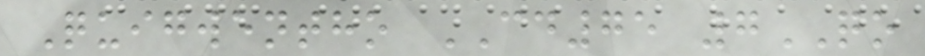Quigwentho CD75 7QO
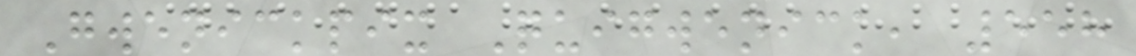Gwenickpix Quigwenick, 558
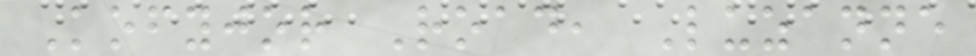Kofyjor Road, Luzanne
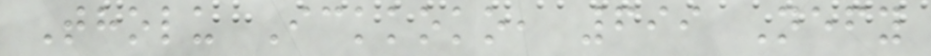Tholu Ickkoko, 699 Nefy
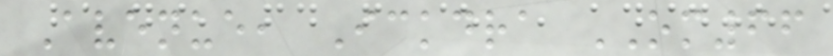Avenue, Ickdra OM66
